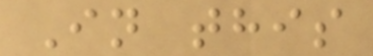In this
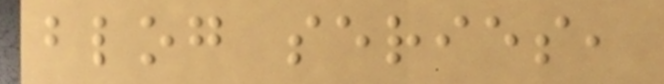blog series,
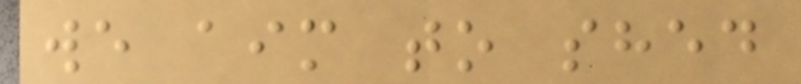we aim to shed
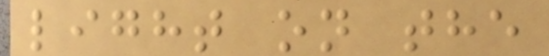light on the
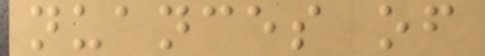nuances of
